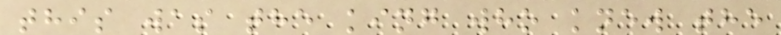this was the king who knew the
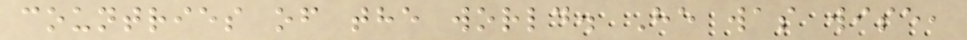countries of the world. He was wise,
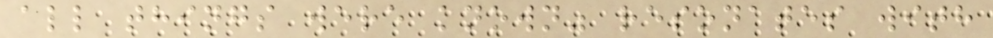all things were known" resonates with
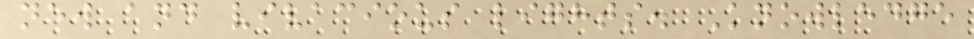new and vivacious lights. Knowledge
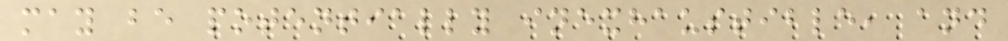may be potentially inexhaustible, and
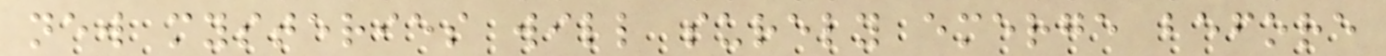new mysteries will surely emerge before
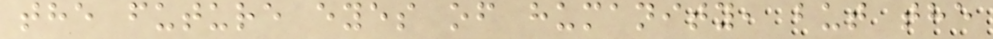the future eyes of humanity, but the
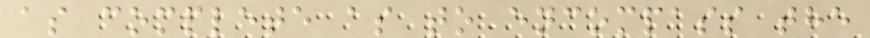as complete as to encompass the
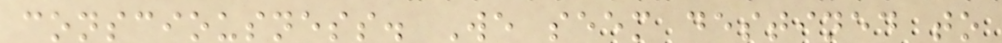consciousness. We seem destined to
